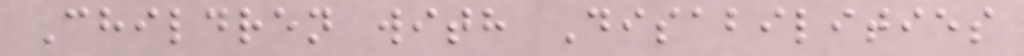Children with Disabilities
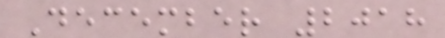December 2018
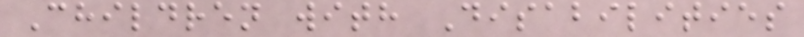Children with Disabilities
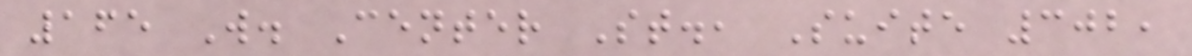165 W. Center St., Suite 302,
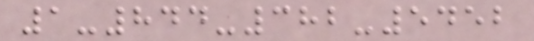1-844-382-5452
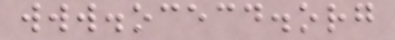www.ocecd.org
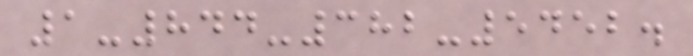1-844-382-5452.
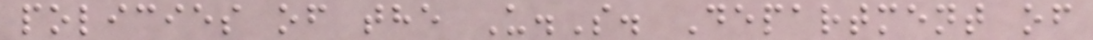policies of the U.S. Department of
